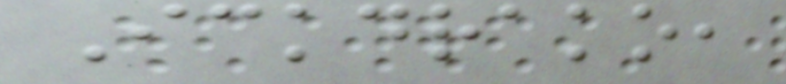Ickdrako,
